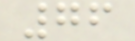76
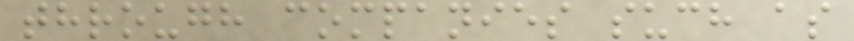through companies such as
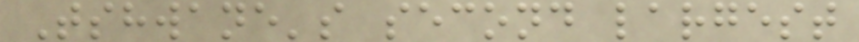Tshwane's second largest
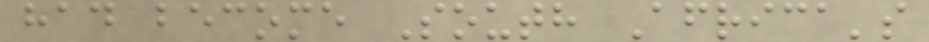had become South Africa's
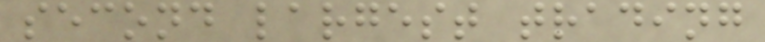second largest trading
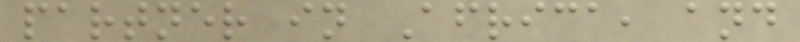partner in Africa, and
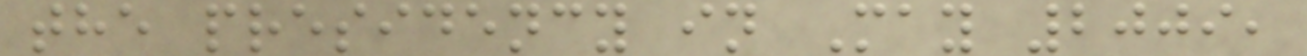the presidency in May 2009,
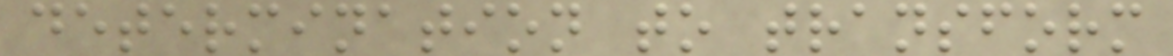determination to transform
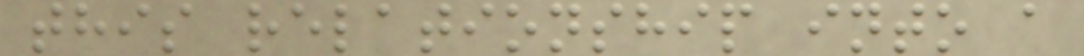this relationship into a
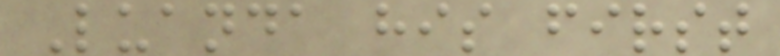Luanda his first
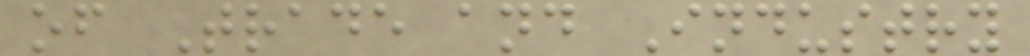of Trade and Industry
